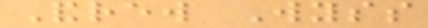Andrew Wyss
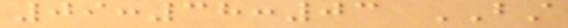09:38:03 BST
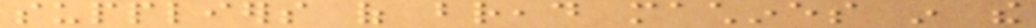suppliers of bread machines in the
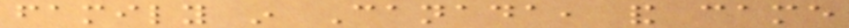family in Canada, and came
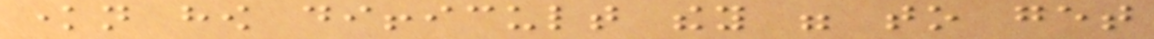known how difficult they were to get
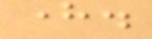here.
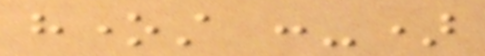honest :-)
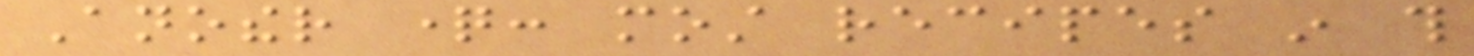Another question: most recipes in this
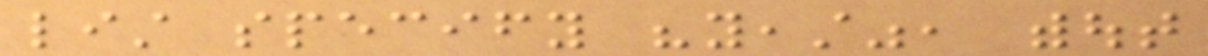list specify "yeast", without
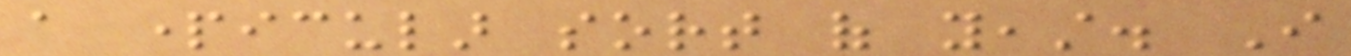a particular sort of yeast. I
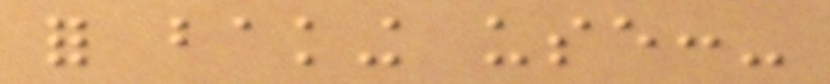for baking use:-
